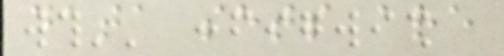data sets are
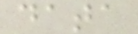data
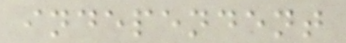independent
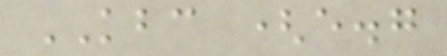KBC (e.g
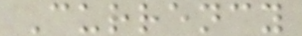Currency
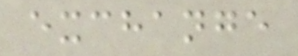exchange
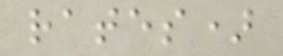rates)
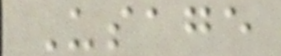Usage
